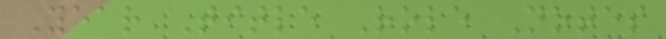Year Title Role Notes
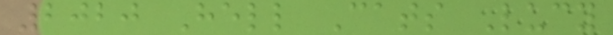2020 Hell Cats Lucy
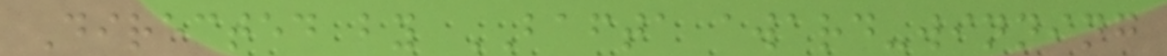Directed by BAFTA award-winning
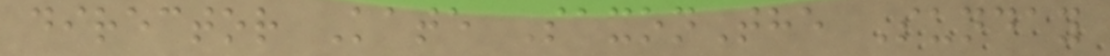director Kate SaxonThe Sunday
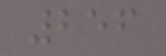256
